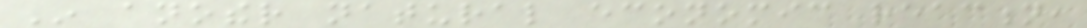In another natural economic reaction,
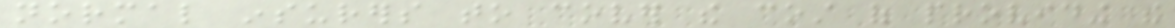normal insurers to cover the cost of providing the
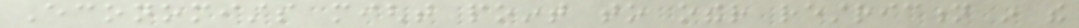Economists might point to other restriction in the
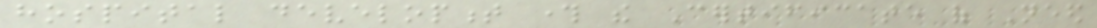hospital development through the Certificate of Need
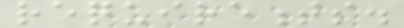requirements.
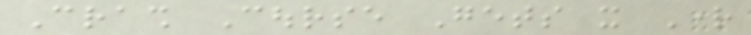Crash Course Gets it Right
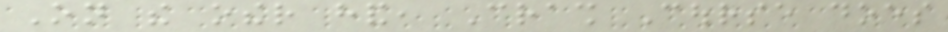On the other hand, Crash Course does
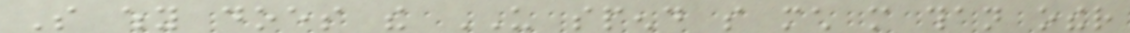So why does the US spend so much more than other
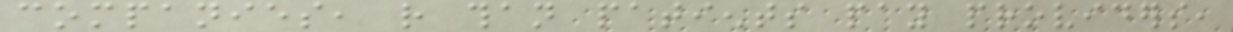companies, rather than patients pay providers,
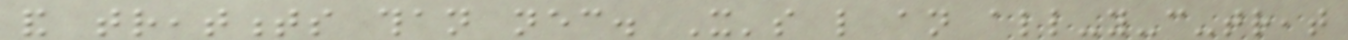and treatments than necessary. It's like an all-you-can-treat
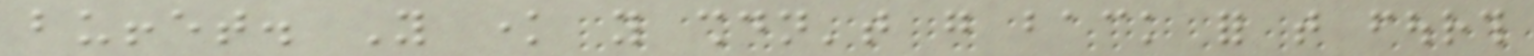buffet. You know you shouldn't go back for that fourth
